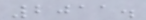2011.
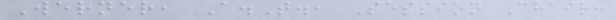Werner, A.T., Session Chair:
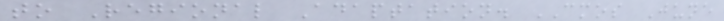to Regional Adaptation. CMOS June
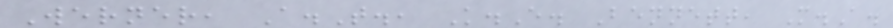Werner, A.T., K.E. Bennett, M.A.
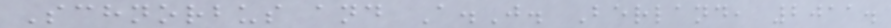Schnorbus and A.J. Berland, 2011.
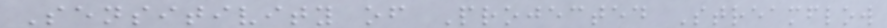Sensitivity of Projected Streamflow
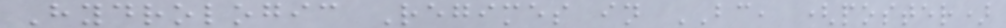Hydrologic Regimes in BC, (poster)
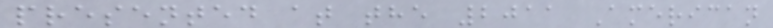presented at the 2011 American
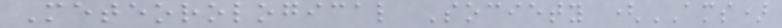Meteorological Society (AMS)
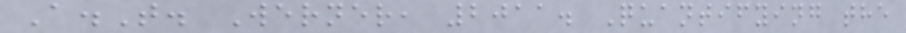A.T. Werner, 2011. Quantifying the
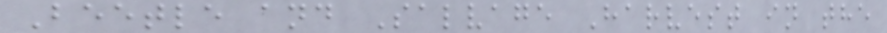Beetle and Salvage Harvest in the
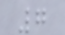7
